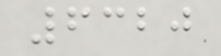6320
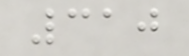310
